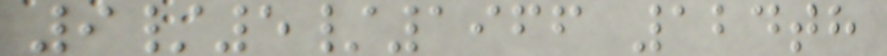9/5/1966 124th
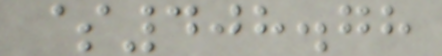$408.78
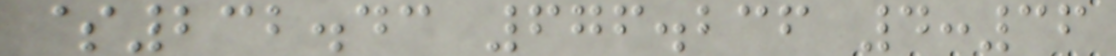$232.43 676.236 4:36
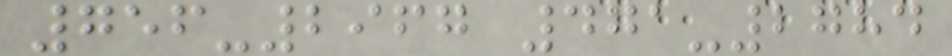756-2967 471-2784
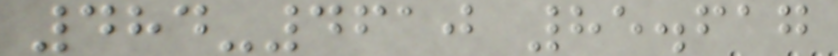484-4610 85.617
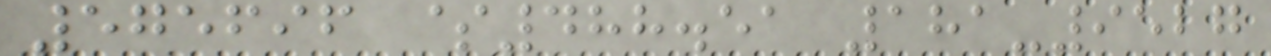575696 $488.51 181-9527
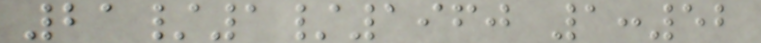21/1/1960 1:52
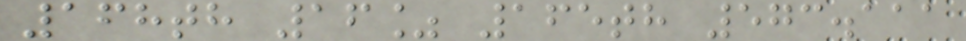168th 16% 165th 573.111
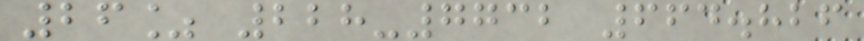26% 228-7732 664.826
